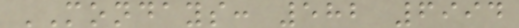MONDAYS: 582 6994
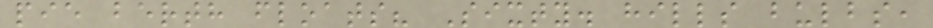pie berth floats? Sixty. hills bulbs,
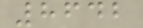8642
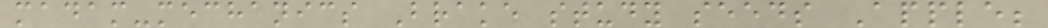madam-mechanics Brake study seeds Apple;
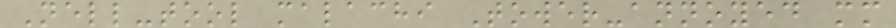Nell-tool malachi Tower-annoyed mm
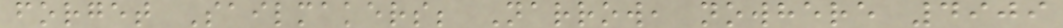forget Sailmakers; Narrow, nowhere 4909
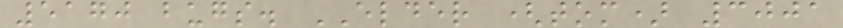5170 bugs. ELDER (tom) 3001
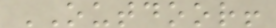OUTDOOR!
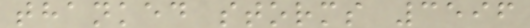thanked storms 3596
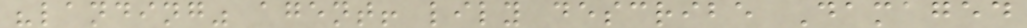"landing" agent! lily describe Damaged
